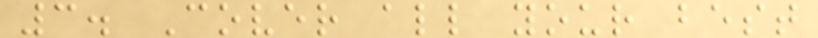3. Cover all your best
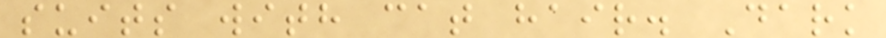suits with cat hair. Dark
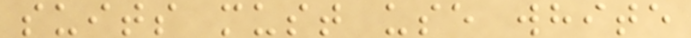suits must use white
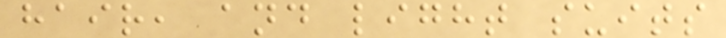hair, and light suits
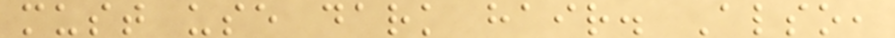must use dark hair. Also,
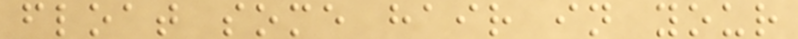float some hair in your
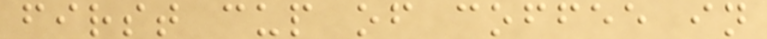first cup of coffee in
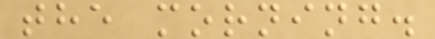the morning.
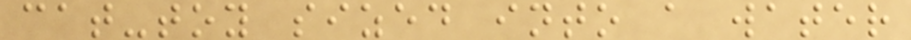cat-toy sized into a water
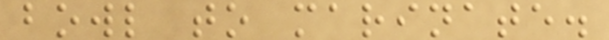bowl to marinate.
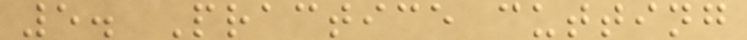5. Practice cutting
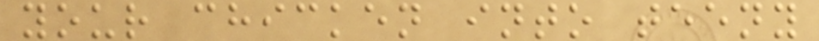your chicken into teeny
